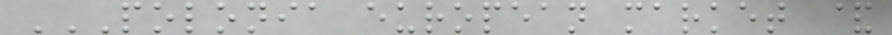POLONIA EUROPEAN MARKET &
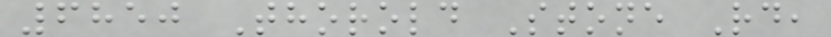6850 Thorold Stone Rd,
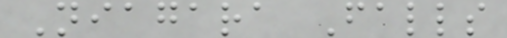Niagara Falls
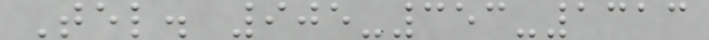Tel. 905-353-1313
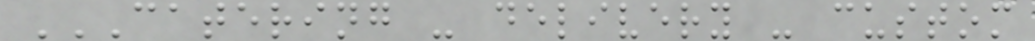CATERING - DELIVERY - CUSTOM
